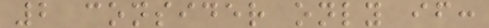2 consider only if:
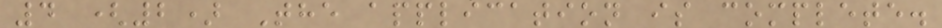4 (2) The application is complete.
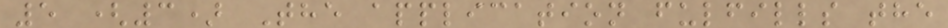5 (3) The application fulfills the
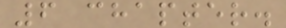6 chapter.
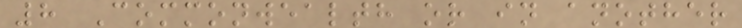8 Commonwealth or in another
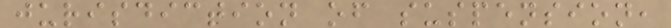jurisdiction of suspension,
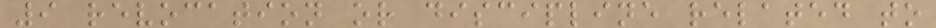9 revocation or discipline related to
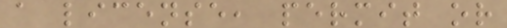a license, permit or
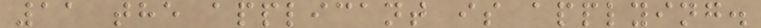11 the applicant is applying.
